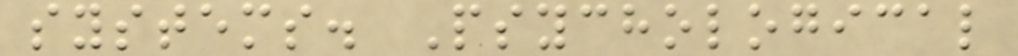systems. Psychological
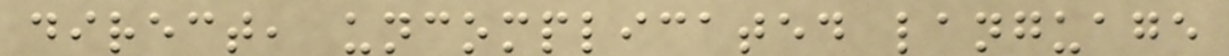direct, uncomplicated language
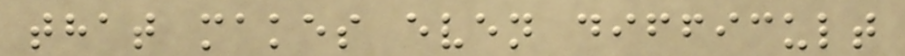that makes even difficult
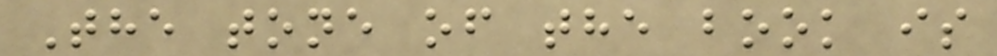The tone of the book is
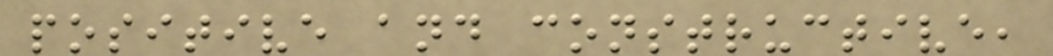positive and constructive,
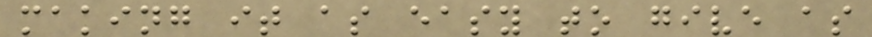making it as easy to give as
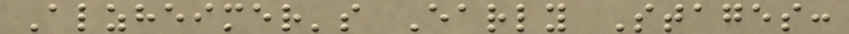Alzheimer's Early Stages:
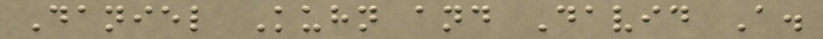Daniel Kuhn and David A.
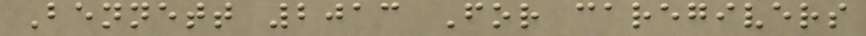Bennett 2013 For caregivers
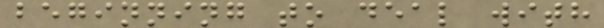beginning to deal with
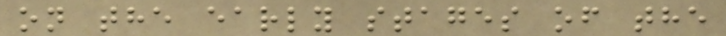on the early stages of the
